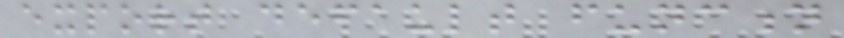export default function
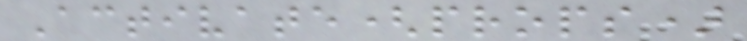Activate(props)
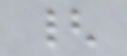{
